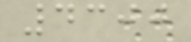4300
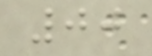00
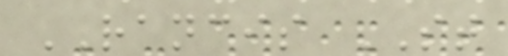RANCIS ST
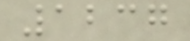1237
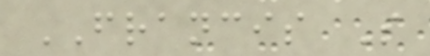FRANCIS S
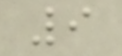9
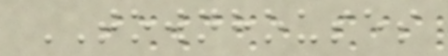TOWNHOUSES
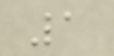1
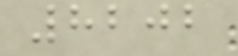8202
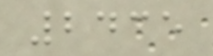2435
